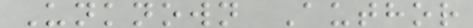Unknown Author
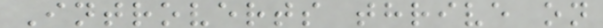Introverts thrive on
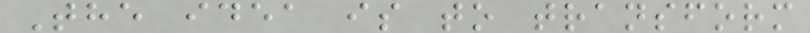The idea is to transform
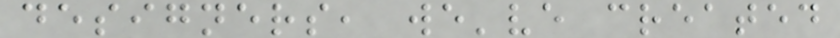designers, we've created
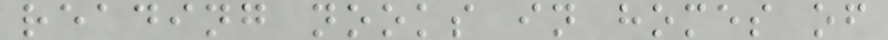reading nooks in homes of
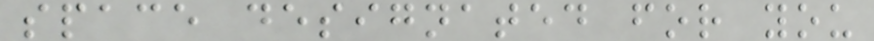space designated for you
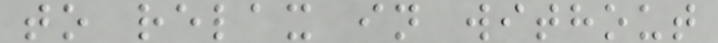to relax in without
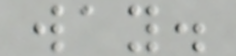way.
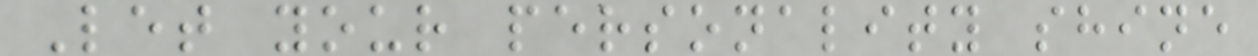Let your personality shine
